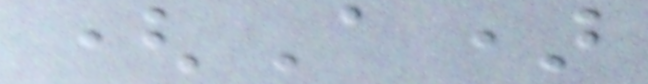(A)
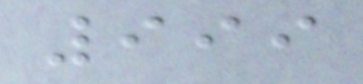999
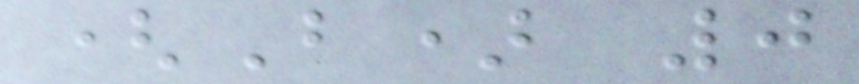(B) 0
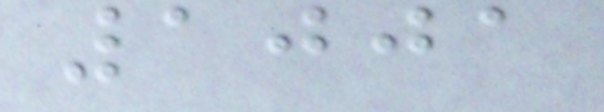1001
